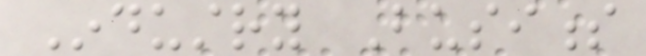Industry Business
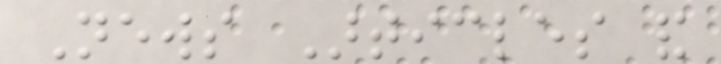News Articles and
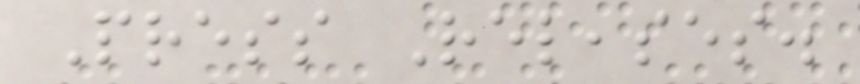Press Releases.
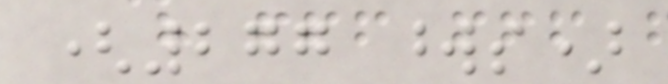(277 words)
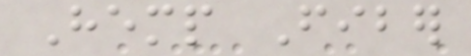Hemp Fiber
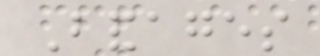Bandages
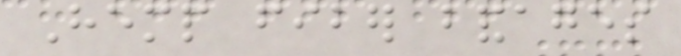Hemp fiber bandages
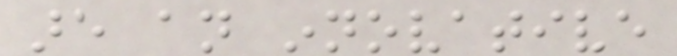are an innovative
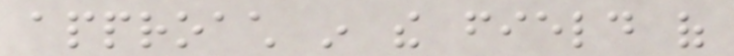approach in the field of
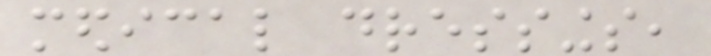medical dressings,
